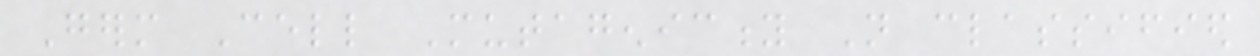Germ Cell Mutagenicity Not classified
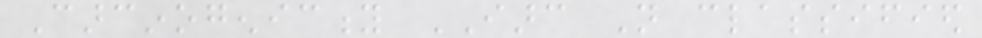Carcinogenicity IARC Not classified
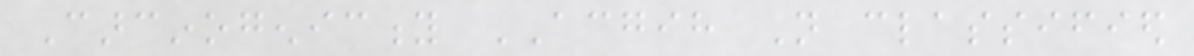Carcinogenicity ACGIH Not classified
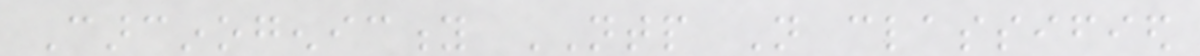Carcinogenicity NTP Not classified
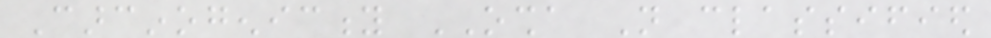Carcinogenicity OSHA Not classified
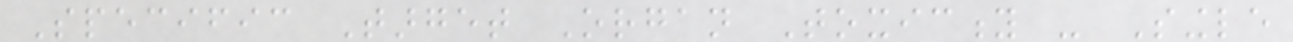Specific Target Organ Toxicity - Single
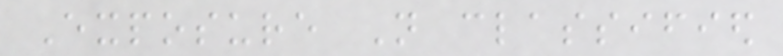Exposure Not classified
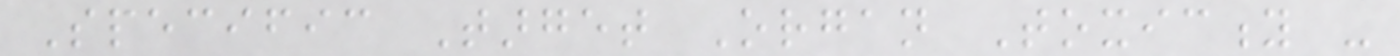Specific Target Organ Toxicity -
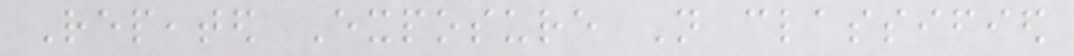Repeated Exposure Not classified
